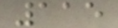115
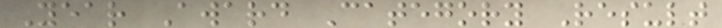Year Award Category Result
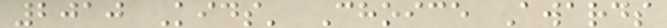2010 Kids' Choice Awards
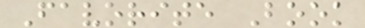Favorite Book
